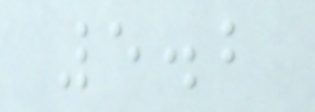5.2
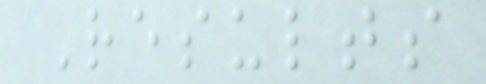Results
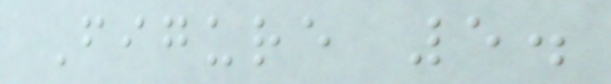Figure 5.
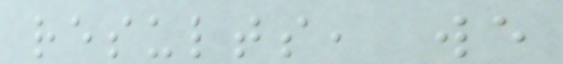results, we
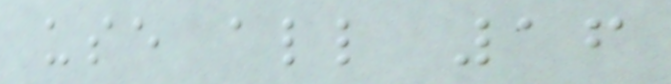use all 16
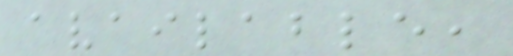available,
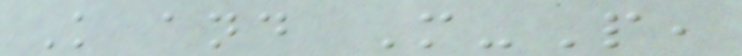K and M-P,
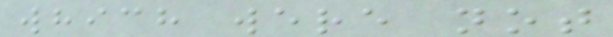which were not
